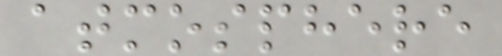atmosphere
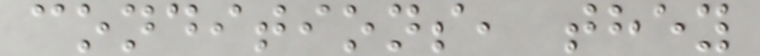conditions, they
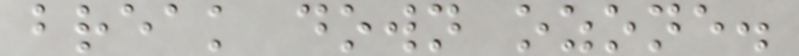break down ozone.
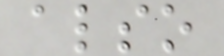also
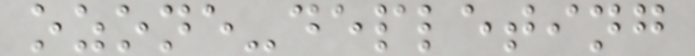ozone-depleting
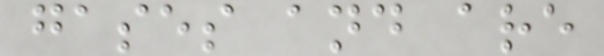gases and are
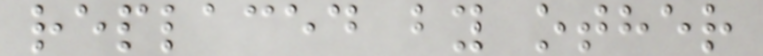replaced by other
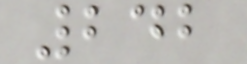242
